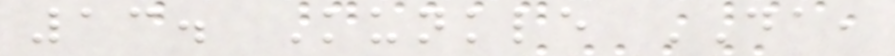13. Kunkle DA,
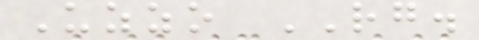Uzzo RG.
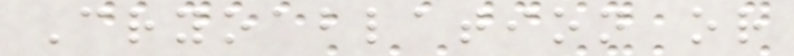Cryoablation or
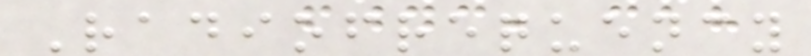Radiofrequency
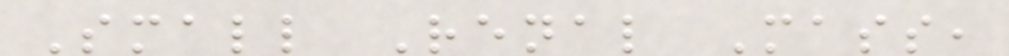Small Renal Mass,
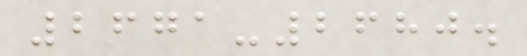2671-2680.
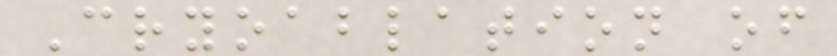Cryoablation of
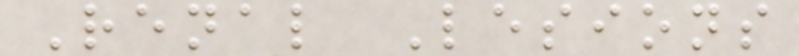Renal Lesions
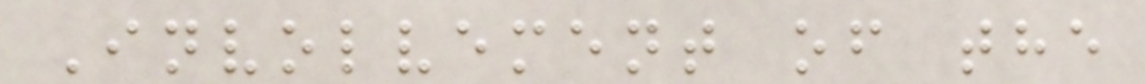Involvement of the
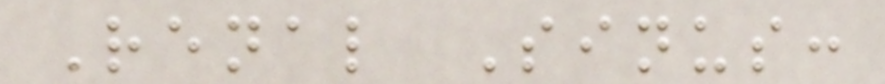Renal Sinus:
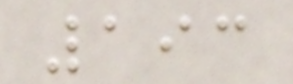193
